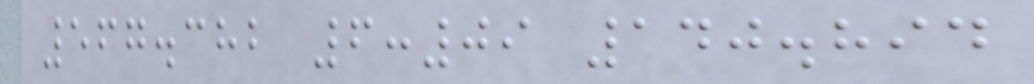567.382 6:09 140.894
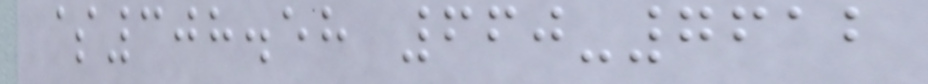$308.58 660-7612
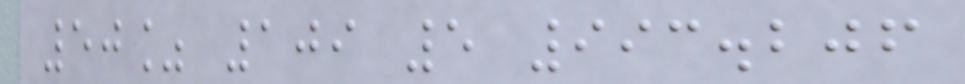50% 109 5 993.206
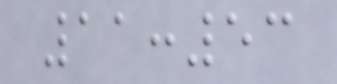11:53
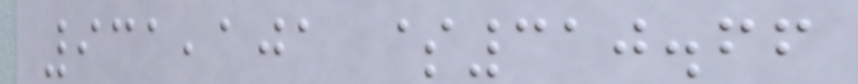931,101 $310.66
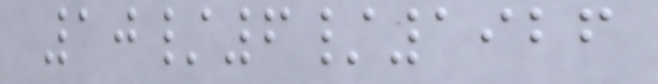10/6/1926
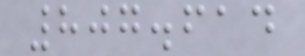807.614
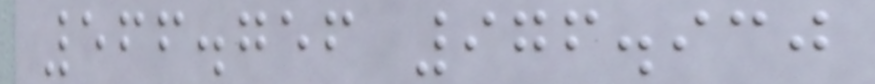566.756 976.930
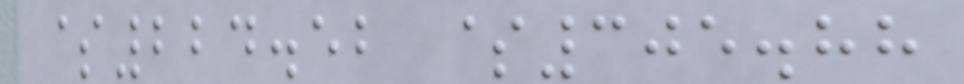$224.52 $305.88
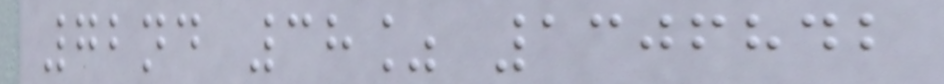72nd 38% 1306842
